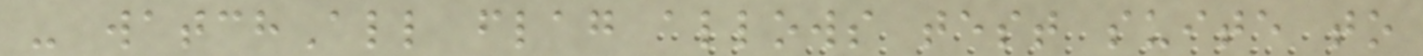- watchAll flag allows test suite to
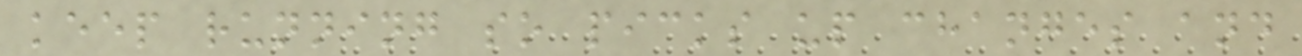keep running so picks up changes and
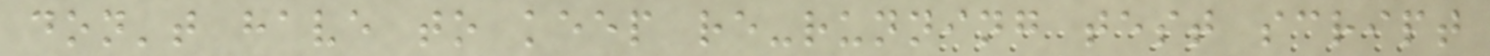don't have to keep re-running test script
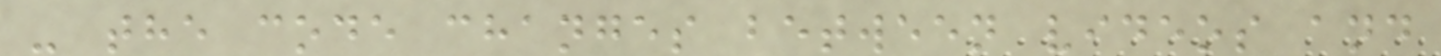- the code changes between videos and
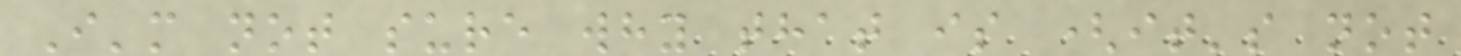I'm not sure why that is (it's not
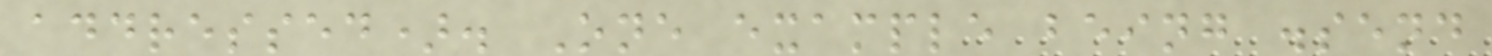addressed). One example being .send
